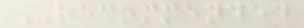RECOMMENDED
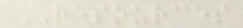RESOURCES
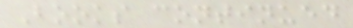Books continued
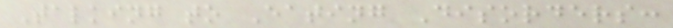Talking to Eating Disorders:
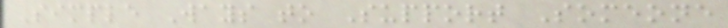Simple Ways to Support Someone
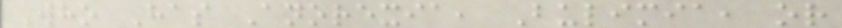Who Has Anorexia, Bulimia, or
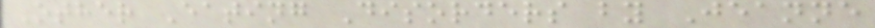Other Eating Disorders by Jeanne
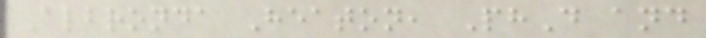Albronda Heaton, PhD and
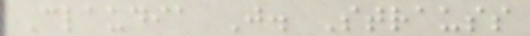Claudia J. Strauss
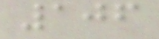106
